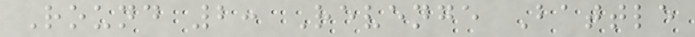Round 2: Revenge Battle
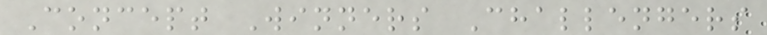Concept Winners Challengers
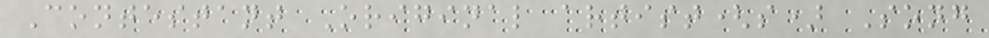Contestant Original artist(s) Song
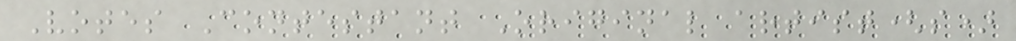Votes Contestant Original artist(s)
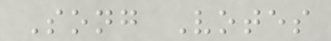Song Votes
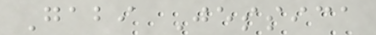Gabi Jessica
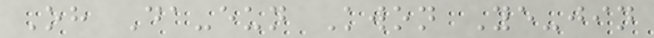Oh Da-eun Kwon Ye-jin
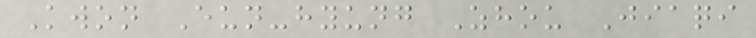Kwon Eun-hyung Zhou Jiaqi
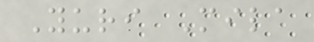Yuri Mila
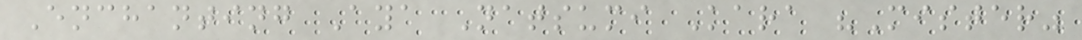Enchanting Aya Natsumi Kara "Mister"
